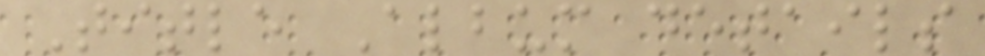Title Album details
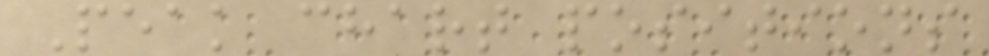Peak chart positions
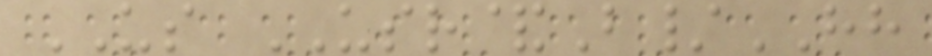US USR&B/HH
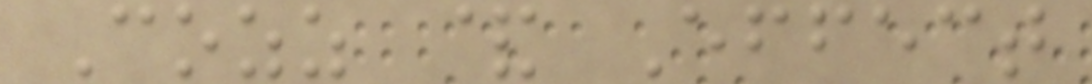Cozz & Effect
